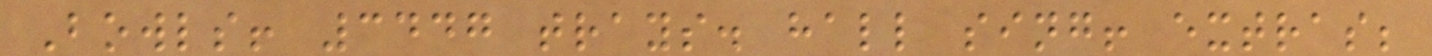Bowls! 3447 trays. hall sing! extras;
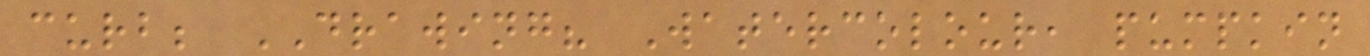curb; DRAWING? Watercolour, pumpkin
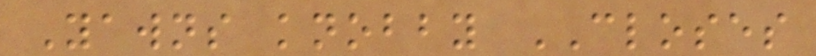Yawns knobby CLOSES
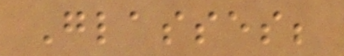Glasses;
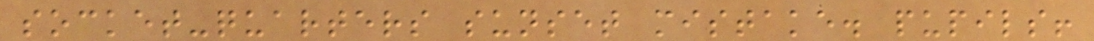socket-quarters sunset mistake. pupils!
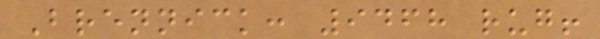Brennick: 9468 rug!
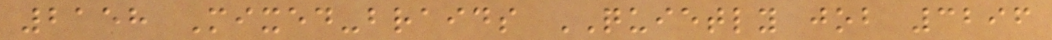2158 Mixed-braids QUIETLY job 3296
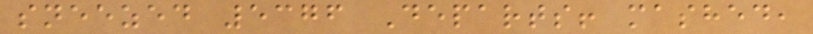sneezed 5376 Departs! mashed,
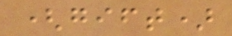(gift)
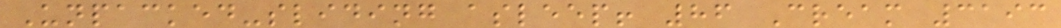Unpacked-sliding asleep! 86 Cream 3193
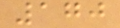170
